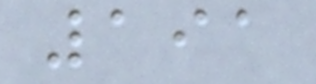191
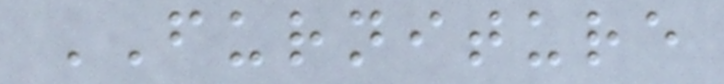FURNITURE
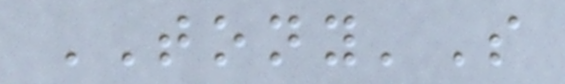TONY'S
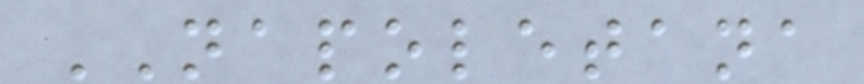NAPOLETANA
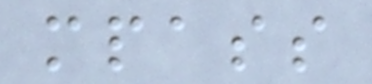mpass
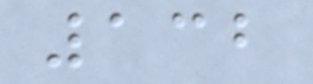132
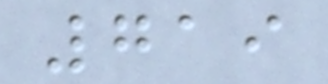719
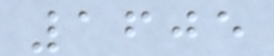1605
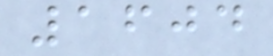1604
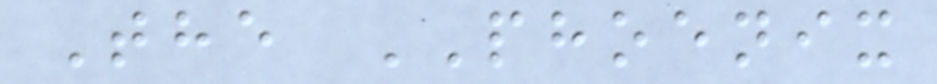The PHOENIX
